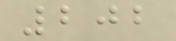202
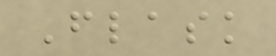Flask
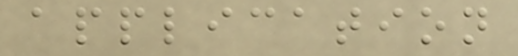application
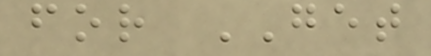for GET
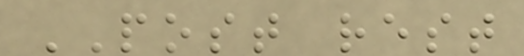POST rest
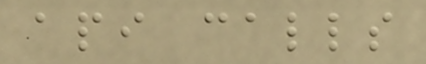api calls
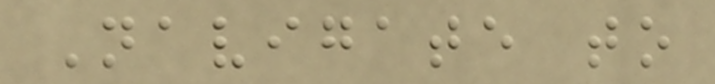Navigate to
